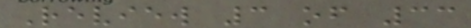Review 3 of 33
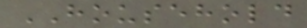HOUSEHOLD
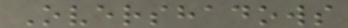Overshadows
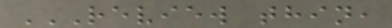REVIEW THIN,
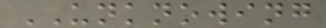UNKNOWING
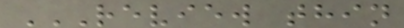REVIEW THIN
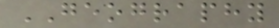GEOGRAPHY
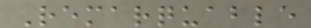Remarquable
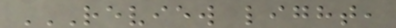REVIEW LIGHT,
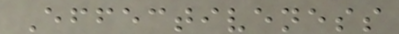Effectiveness
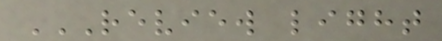REVIEW LIGHT
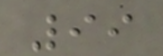99
